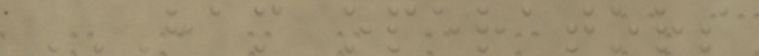HAM OPERATORS
